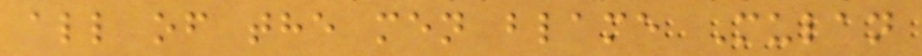all of the men blame Mulan
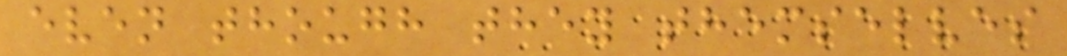even though they themselves
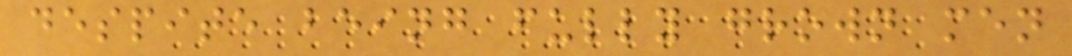despite being fully grown men
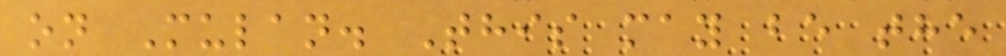on Mulan. This may be the
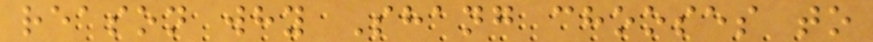reason why Shang chooses to
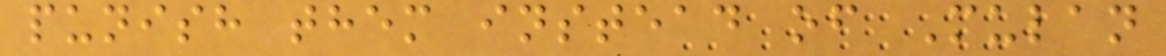punish them instead of Mulan
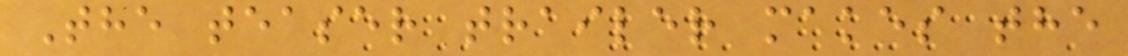The teaser trailer makes the
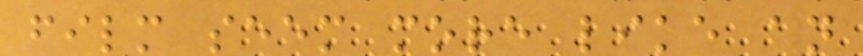film seem more like an
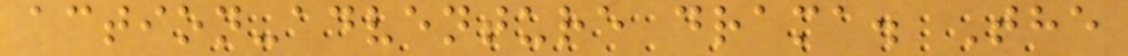action-adventure drama. The
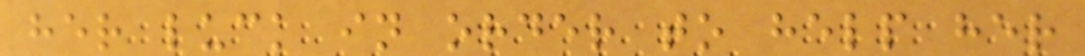her luck in order to help her
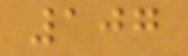107
